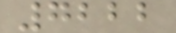7222
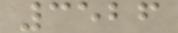3526
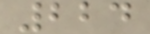224
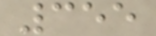355
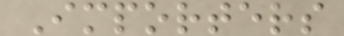Importers
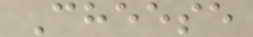Cheese
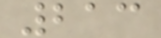213
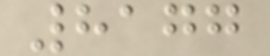8177
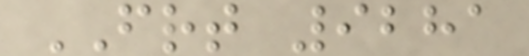FRT 9281
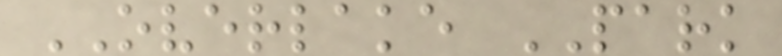OVERLAKE PARK
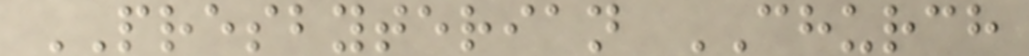PRESBYTERIAN CHURCH
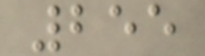255
